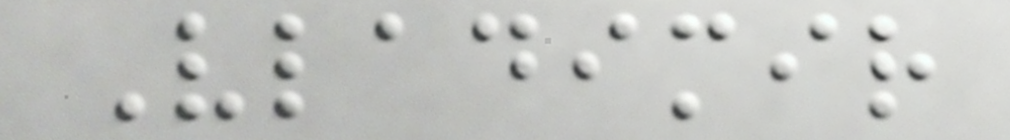Vladimir
